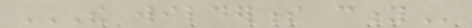THE WILDERNESS CITY
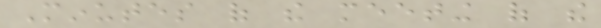Minutes of the meeting of the
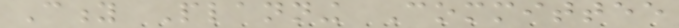City Planning Committee
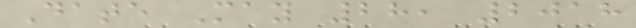Date May 28, 2018
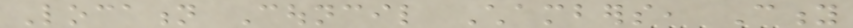Location Council Chambers, City
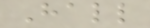Hall
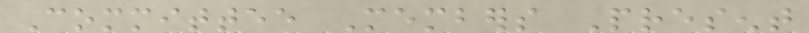Committee Members Present
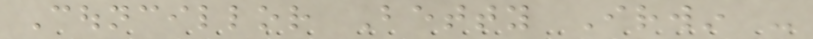Councillor Betty Irwin -
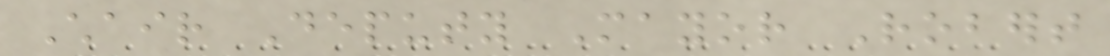Chair Deputy Mayor Robert
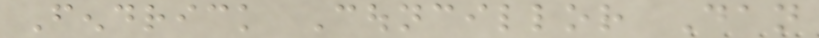Fendrick Councillor Dan
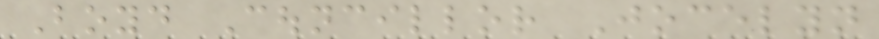Boyd Councillor Jocelyn
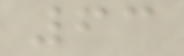63
